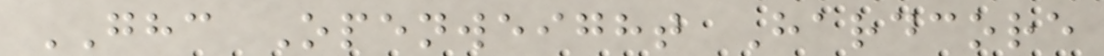GHC Openweight Hardcore
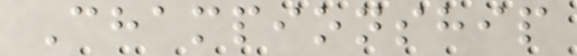Championship
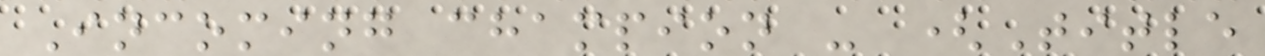Incoming champion - (Title
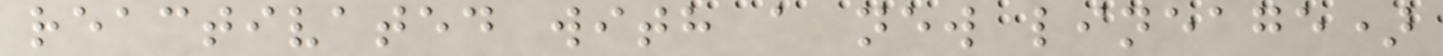reactivated with a new lineage)
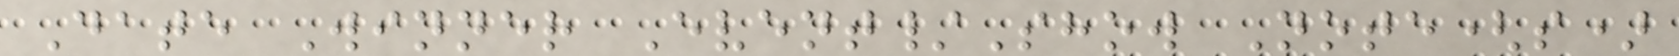Date Winner Event/Show Note(s)
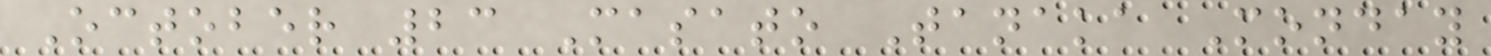October 23 Masato Tanaka Monday
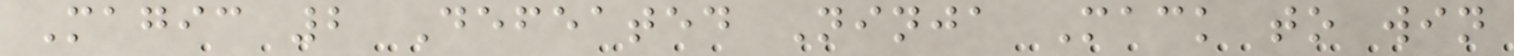Magic 2 Defeated Ninja Mack to win
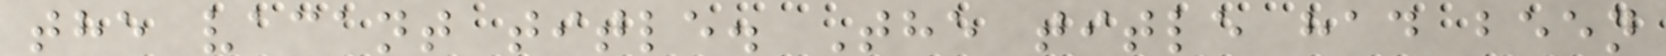the vacant title. The title had been
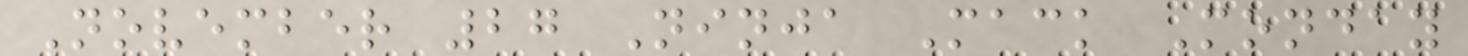November 27 Ninja Mack Monday
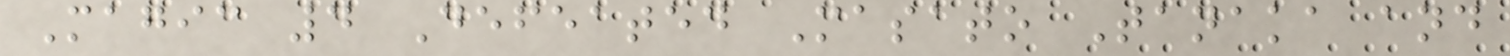Magic 4 Defeated Masato Tanaka and
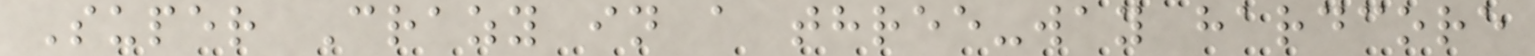Super Crazy in a three-way hardcore
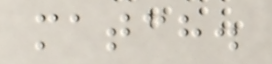match.
